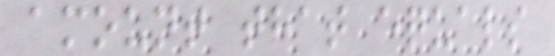amount that equals
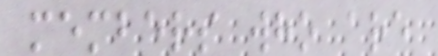members who are
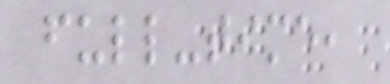full-time,
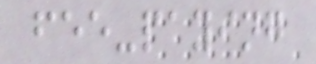fee-paying
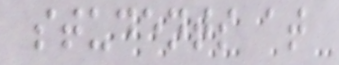students at
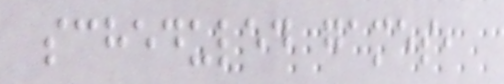scheduled games,
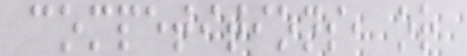competitions, or
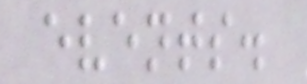events.
